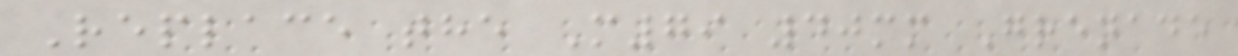Replace the M79 40mm Grenade
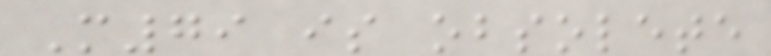M79 is obsolete
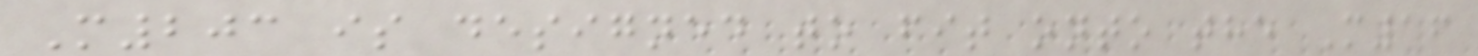M203 is designed to fit onto the M16
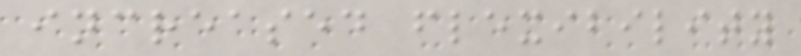increased flexibility
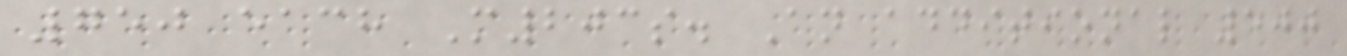750 each M203s. An additional 500
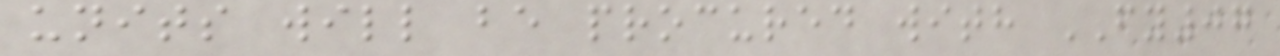units will be procured with FY07
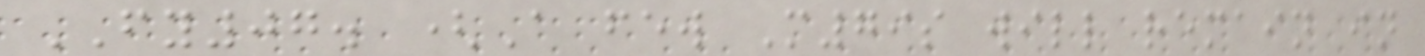FY07. (A few M79s will remain in
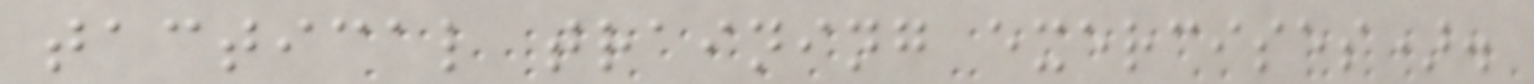tactical training exercises).
